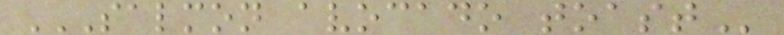SALMON AVOCADO TOAST
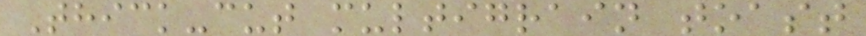Thick-cut multigrain toast
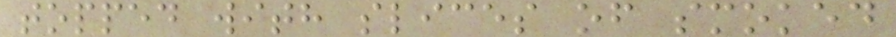topped with slices of smoked
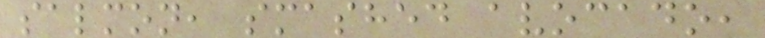salmon, smashed avocado,
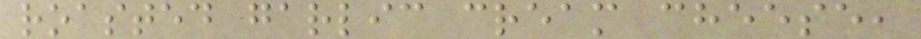roasted garlic cream cheese,
